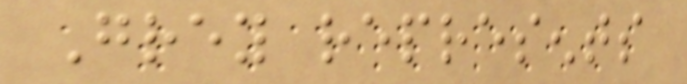Grey represents
